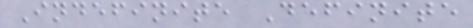Indefinite Definite
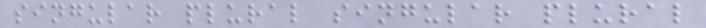singular plural singular plural
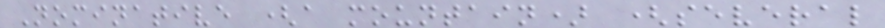Nominative (a mountain) (several
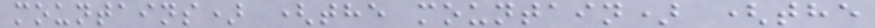mountains) (the mountain) (the
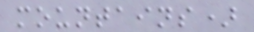mountains)
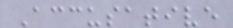Accusative
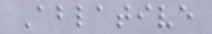Ablative
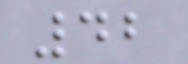42
